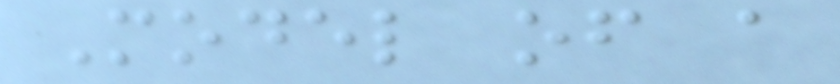Model of a
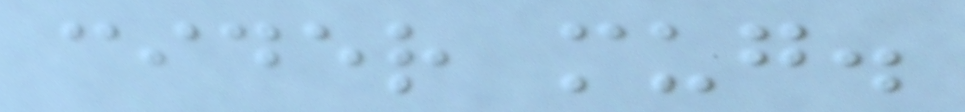cider mug.
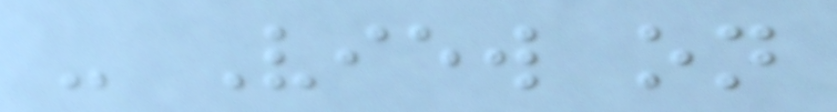- View on
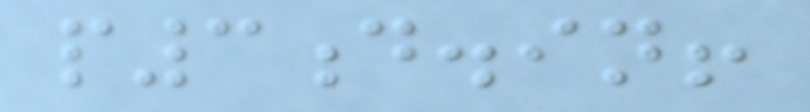p3d.in!
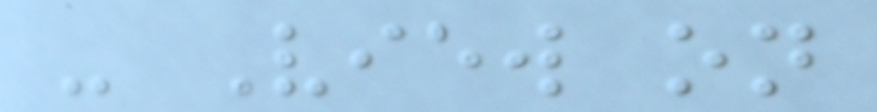- View on
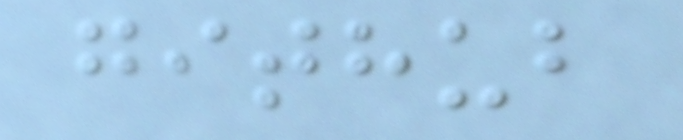github
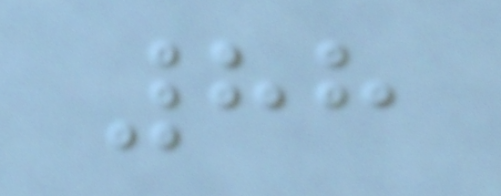88
